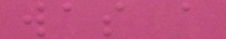was a
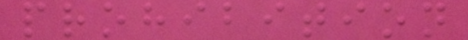prohibition
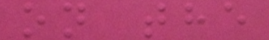on the
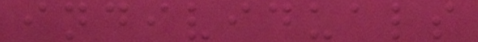individuals
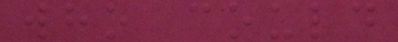who could
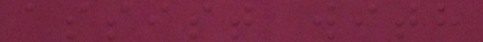assist with
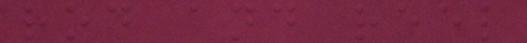rod and reel
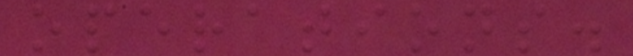operations.
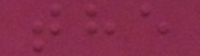the
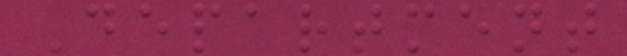Department
